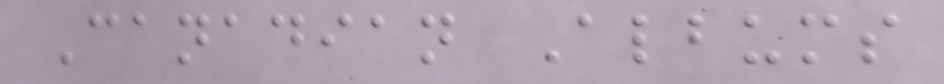Canadian Albums
